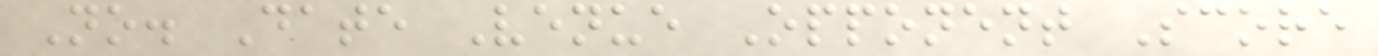No. Date Venue Opponent Score
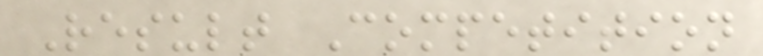Result Competition
